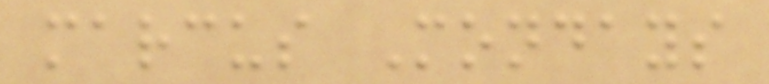marcus Mondays
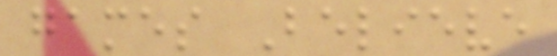games Believe
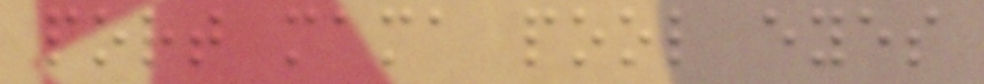port mama pool eyes
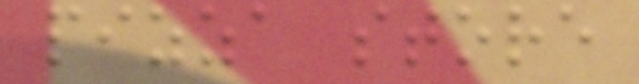pizza store
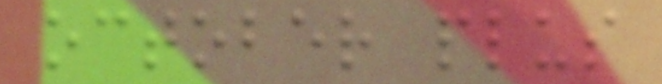october plus
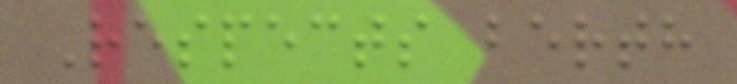Respects berth
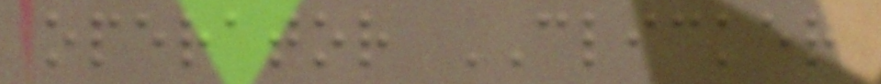operator CLICKER
